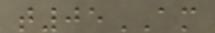t05AM
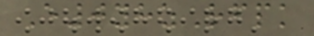E0yhzRfpk
